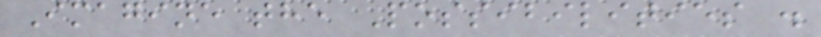Imagine the Possibilities .
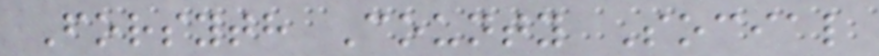Forsyth County Social
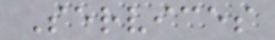Services
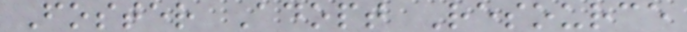Foster Adopt Resource
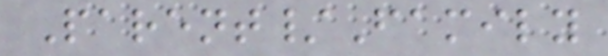Parent/Family
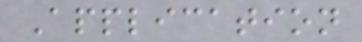Application
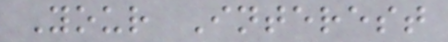Your Interest
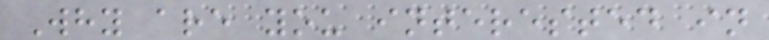Why are you interested in
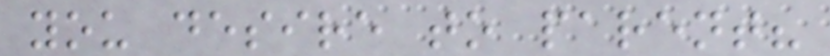you desire to parent?
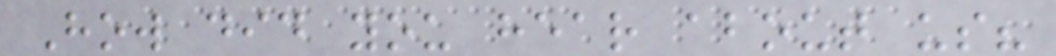How did you hear about us?
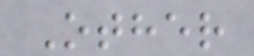Other
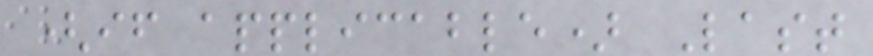(if applicable) Last
